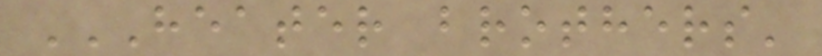HEATER BROTHERS'
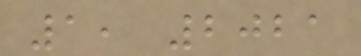1, 2021
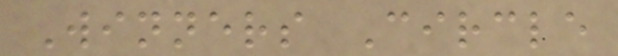Winners Circle
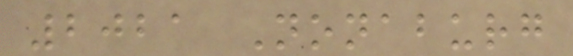2021 Nonaburg
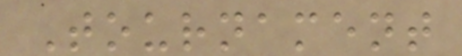Tournament
